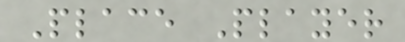Place Player
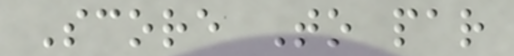Score To par
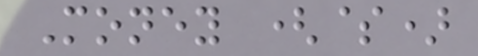Money ($)
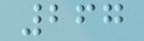267
